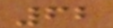62
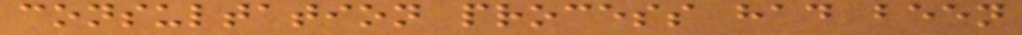consultation process had been
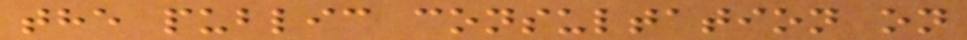the public consultation on
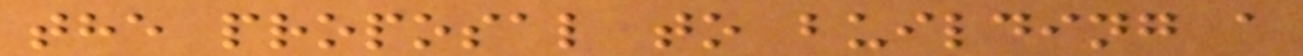the proposal to building a
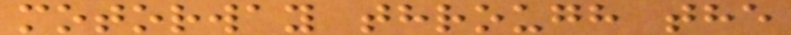motorway through the
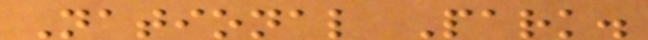National Park.
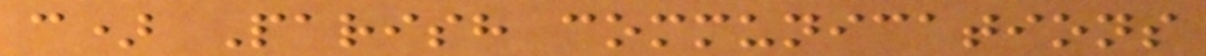c) Parish communications
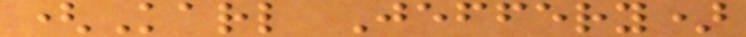(Karl Jeffery)
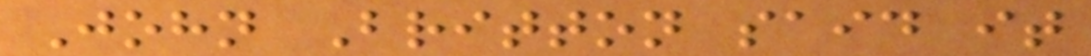John Britton said it
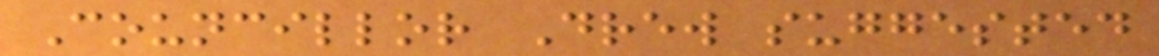Councillor Drew suggested
